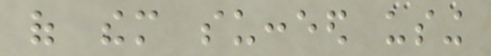of them succeed using
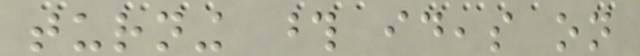turning those ideas on
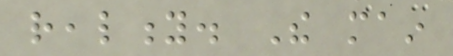reality. The main
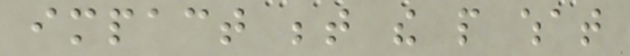impact between the people what
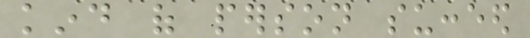kind of person succeed
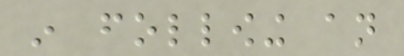in following an
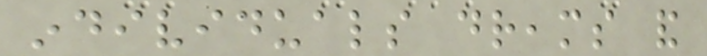individuals dreams and
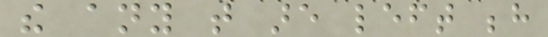the any that are left behind
